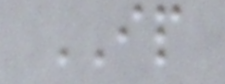IP
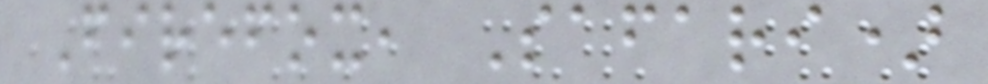Firefox, Safari)
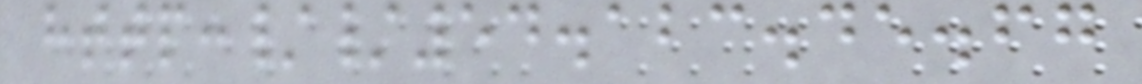http://54.123.45.67
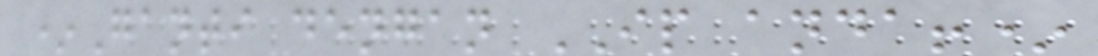*Ganti dengan IP anda!*
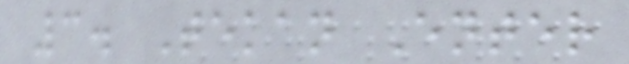3. Tekan Enter
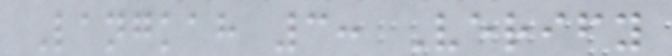Langkah 3: Verify
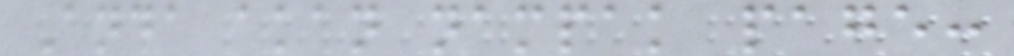Anda akan nampak page:
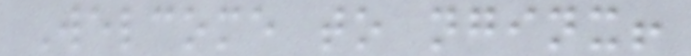Welcome to nginx!
